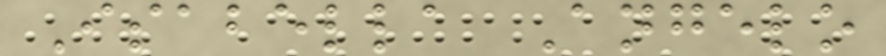Isabella Angelo
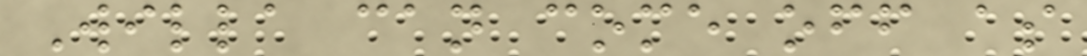Willa can come off as
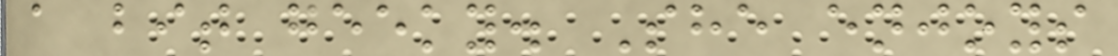a bit geeky. She enjoys
